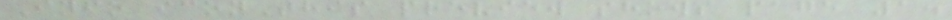Info iconThis preview shows page 1.
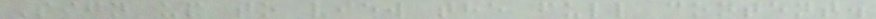Sign up to view the full content.
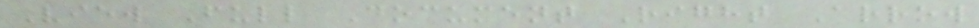View Full Document Right Arrow
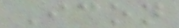Icon
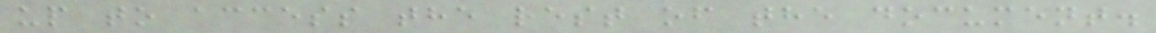up to access the rest of the document.
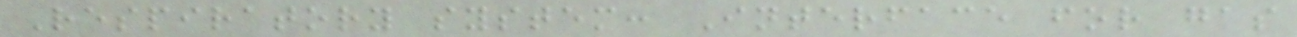Respiratory system: Interface for gas
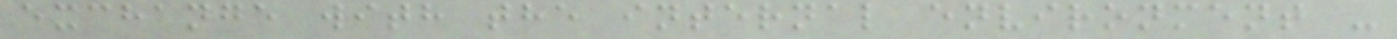exchange with the internal environment -
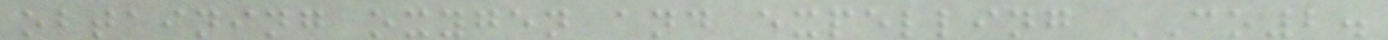obtaining oxygen and expelling CO2.
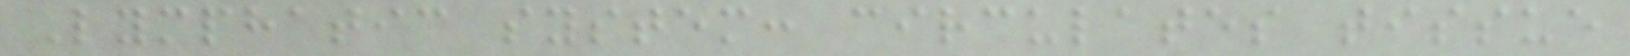Lymphatic system: circulates tissue
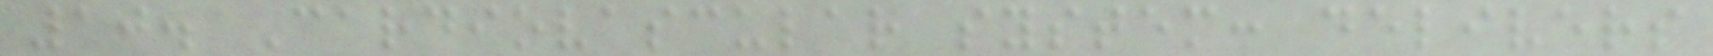10. Cardiovascular system: delivers
